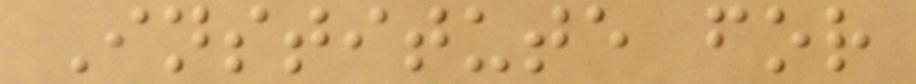Institute for
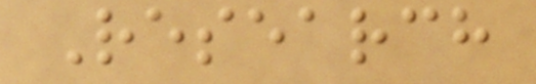Research
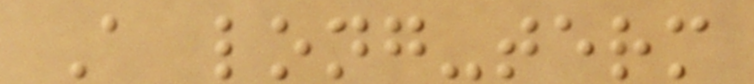A long-term
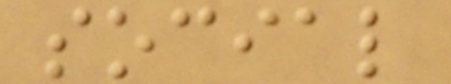social
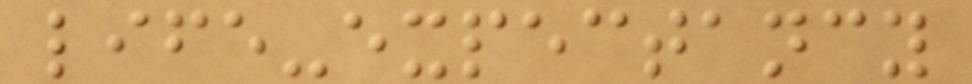life-expectancy
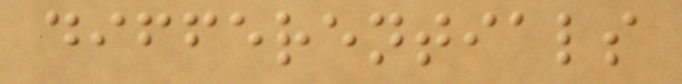differentials
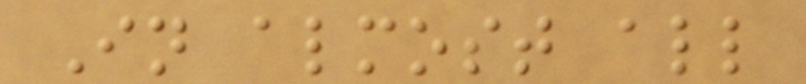In almost all
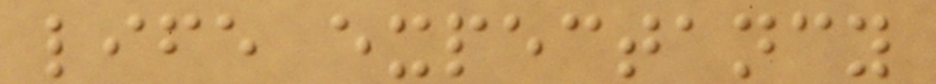life expectancy
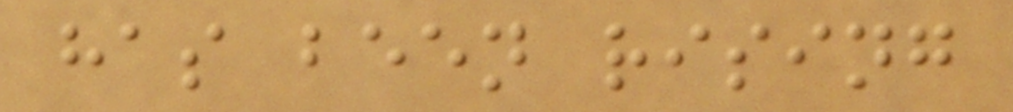has been rising
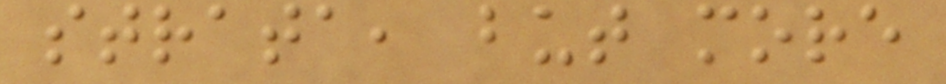strata, but more
